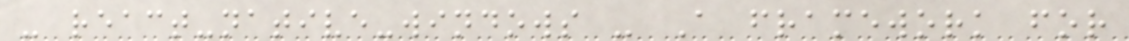- react-native-windows - A framework for
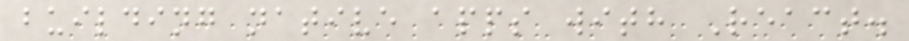building native apps with React.
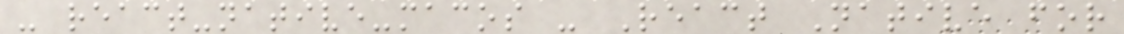- react-native-macos - React Native for
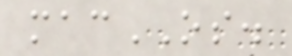macOS.
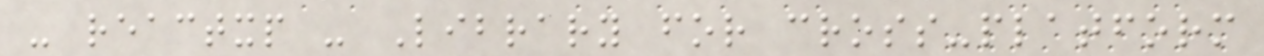- reactxp - Library for cross-platform
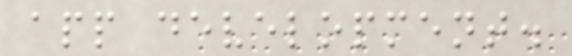app development.
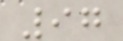97
